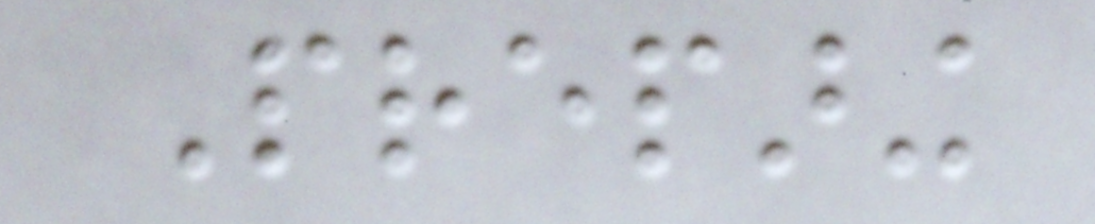Preparing
